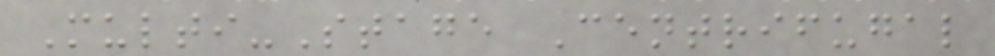Multi-Stage Centrifugal
